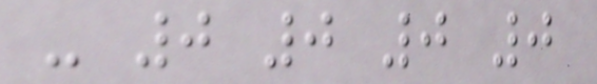- 0 0 0 0
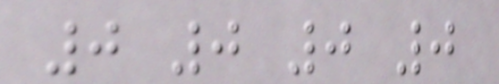0 0 0 0
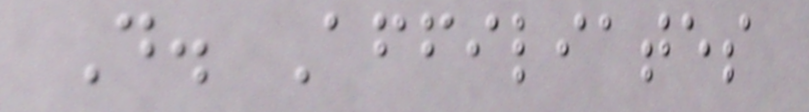D. Affiliates
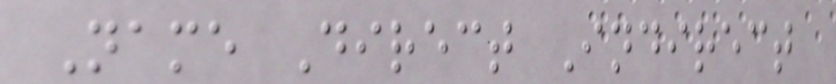Name Direct Indirect
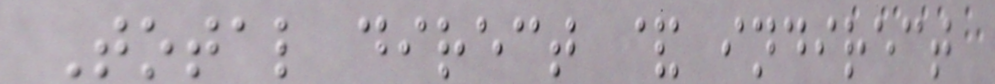Total direct & indirect
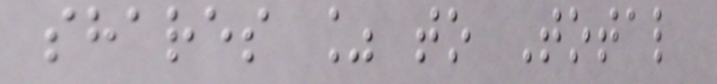shares % to Total
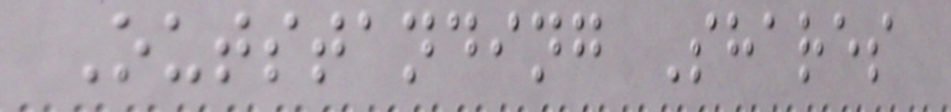Outstanding Shares
